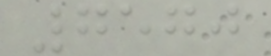7570
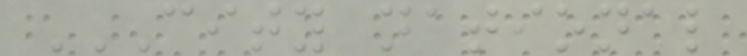CITY NATIONAL
